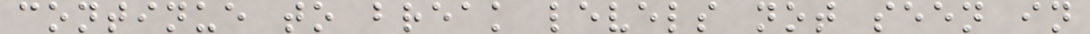continue to break levels not seen in
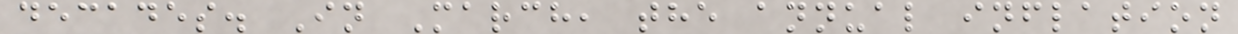decades. In March, the annual inflation
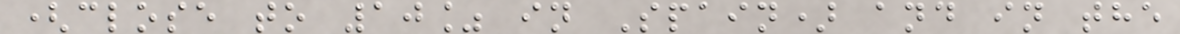(close to 10% in Spain) and in the
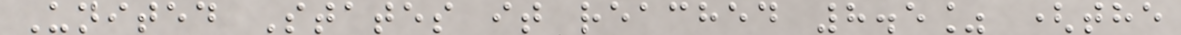United States it reached 8.5% (the
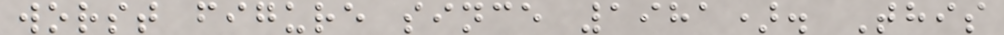worst figure since 1981). This
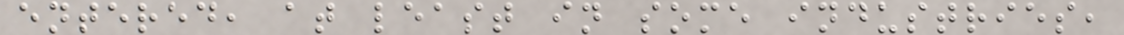entered, at least in some industries,
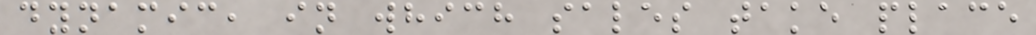dynamic, in which sales take place
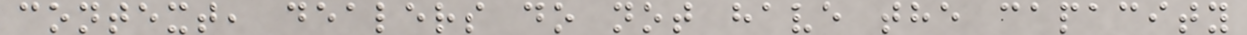context, dealers do not have the capacity
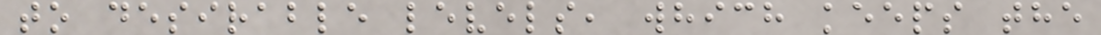to desirable levels, which keeps the
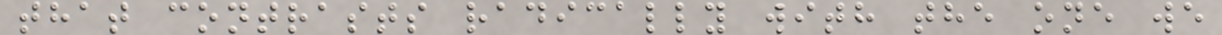that contrasts radically with the one we
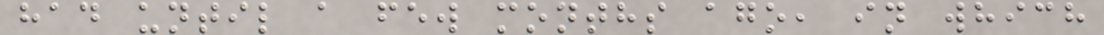had until a few months ago, in which
